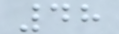48
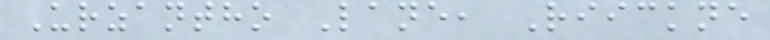Urzantho Lane, Riickne
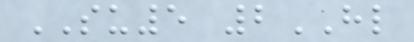SU5 2HL
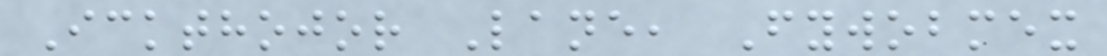Ickthojor Lane, Fywobmex
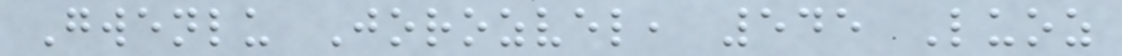Gwenlu Jorozvel, 545 Luoz
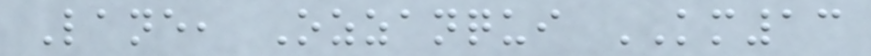Lane, Ozzanqui KM13
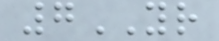7YR
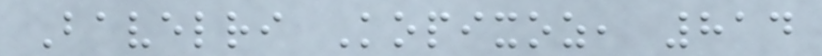Bavelri Kopixoz, 814
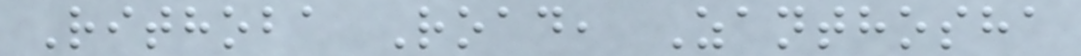Rithoba Road, Zanthosha
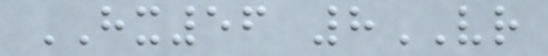HX56 8VR
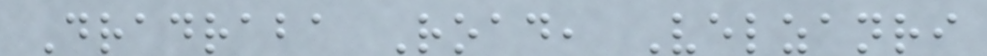Dradraba Road, Velzanri
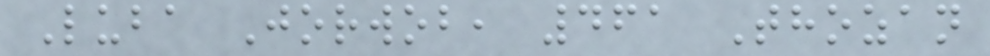Luba Jorwob, 461 Thozan
